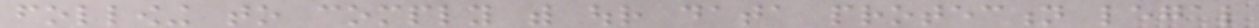following to comply with our data protection legal
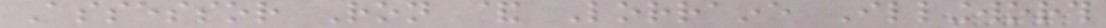Assessor Ron & Lorraine Illingworth
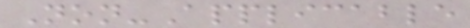Non-Applicable
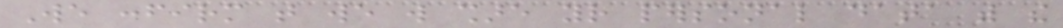We confirm that we will share your personal data with the
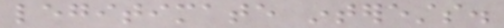legitimate interests.
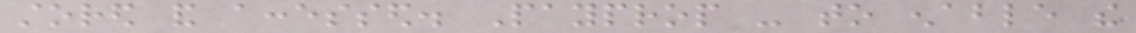stored and accessed. Payprop - to enable the
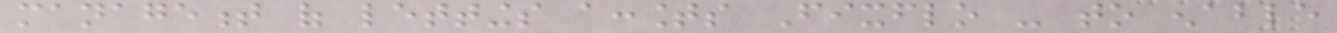management of lettings accounts Fixflo - to enable
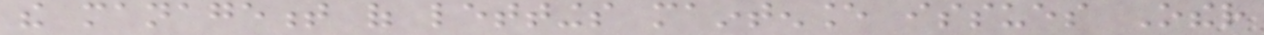the management of lettings maintenance issues Other
